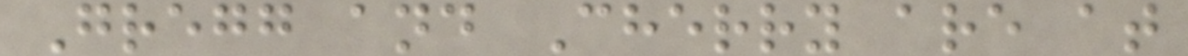Gregg and Cherry are at
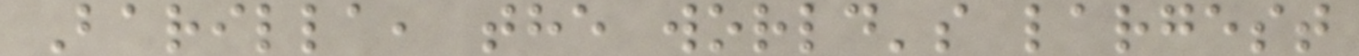Barilla, the world's largest
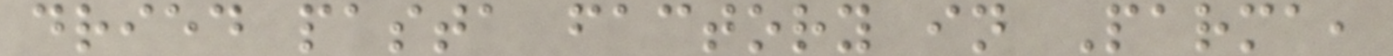dried pasta factory in Parma,
